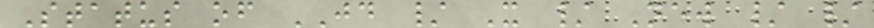Status of JD / X / New / /
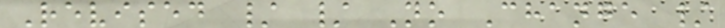Revised / / No Change /
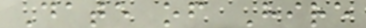Date of Hire
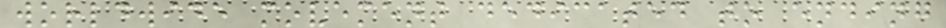worldwide movement dedicated to ending
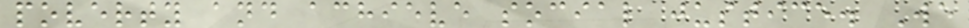poverty and achieve social justice. We
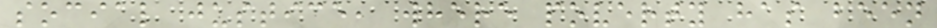social justice, where poverty has been
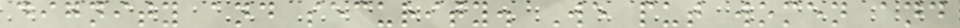dignity and security. We put women and
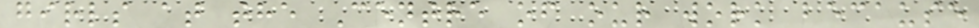girls at the Centre of our work because
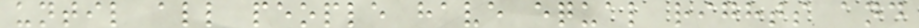until all people have equal rights and
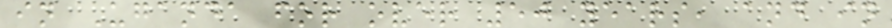in Uganda for over 50 years, and in
